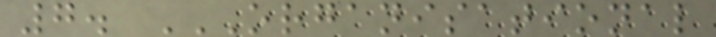7. ORGANISATIONAL
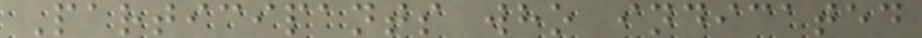Participants who indicated
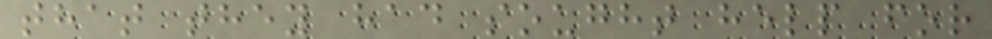that they had sought help for
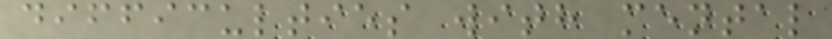difficulties with mental
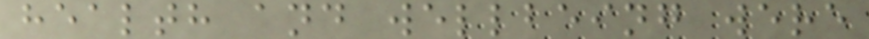health and wellbeing were
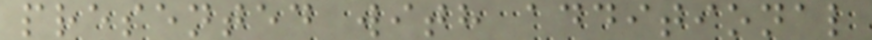presented with additional
